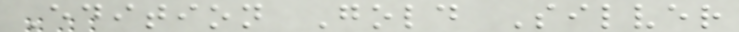Edition Gold Silver
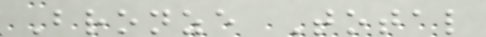Bronze Total
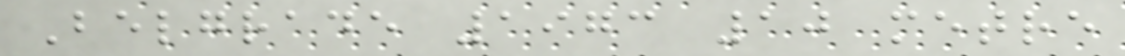Belgrade 1973 10 metre
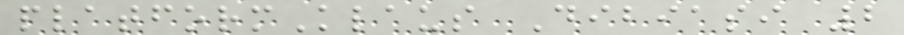platformKlaus Dibiasi 2
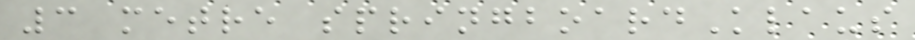3 metre springboardKlaus
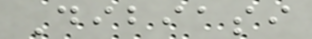Dibiasi
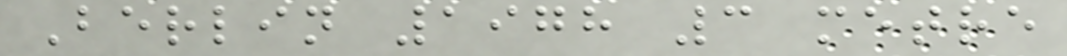Berlin 1978 3 metre
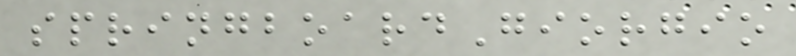springboardGiorgio
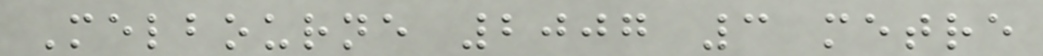Melbourne 2007 3 metre
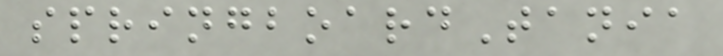springboardTania
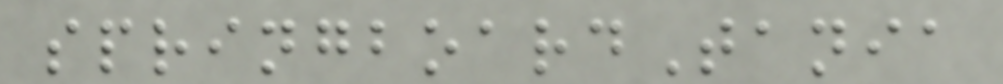springboardTania
